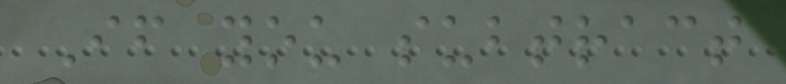If you subtract
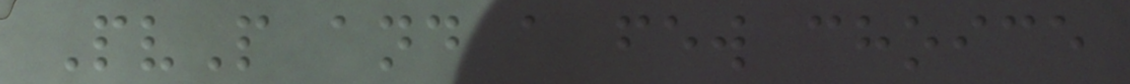PvP and a few choice
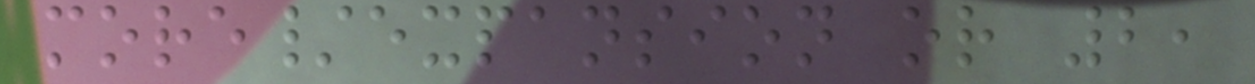more/expansion or 2,
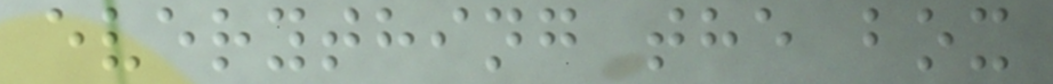everything the box
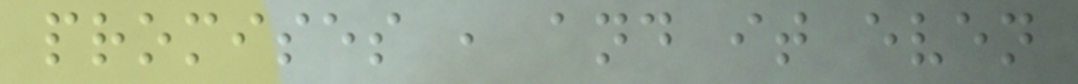promises , and it even
